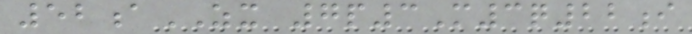52aZX 7p3M3q22i
